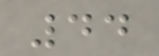44
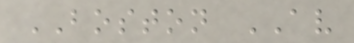BOSTON AV
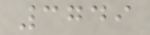3749
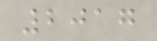2017
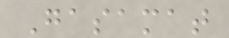Gasamat
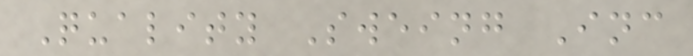Quality Sweing Inc
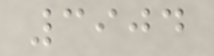3904
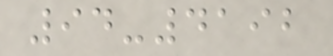94-4192
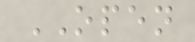OPEN
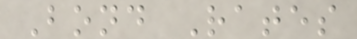Bond Rates
